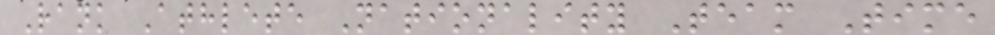Rank Athlete Nationality Team Time
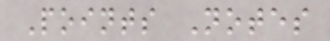Points Notes
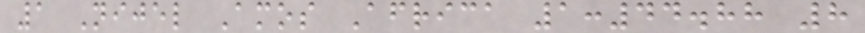1 Nijel Amos Africa 1:44.88 8
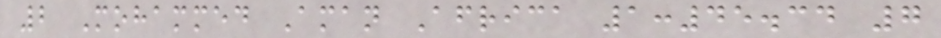2 Mohammed Aman Africa 1:45.34 7
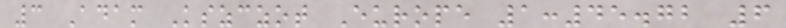3 Adam Kszczot Europe 1:45.72 6
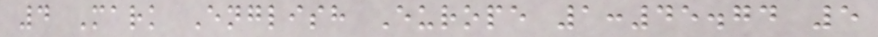4 Mark English Europe 1:45.74 5
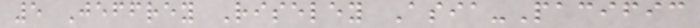5 Jeffrey Riseley Asia-Pacific
